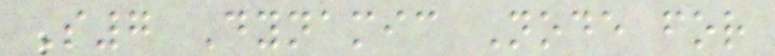S7 Dynamic Node for
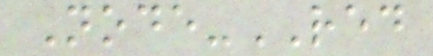Node-RED
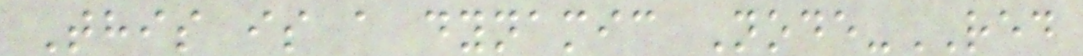This is a dynamic Node-RED
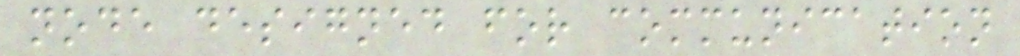node designed for communication
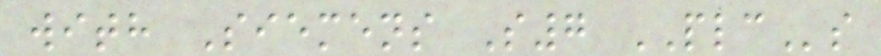with Siemens S7 PLCs
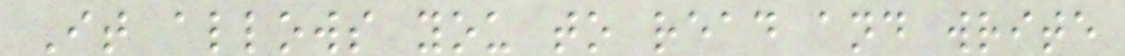It allows you to read and write
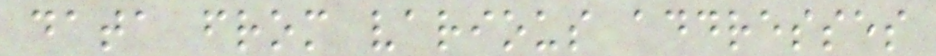data from various addresses
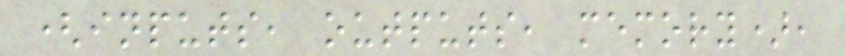(inputs, outputs, memory),
